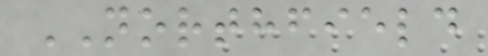NORTHFIELD
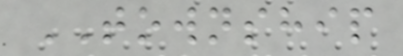TOWNSHIP
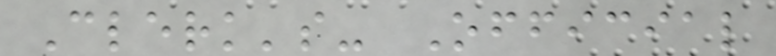Clerk's- Official
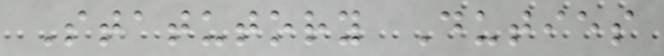Statutory Duties
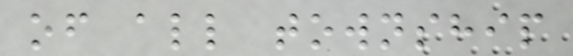of all township
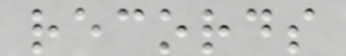records
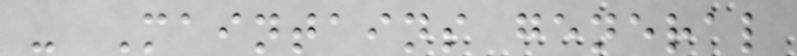- Maintains general
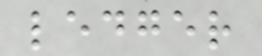ledger
